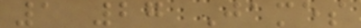1 27 James
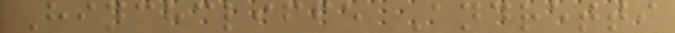Hinchcliffe Andretti
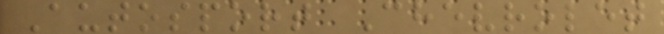Autosport Chevrolet
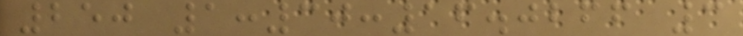250 1:30:16.0266 3
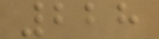228
